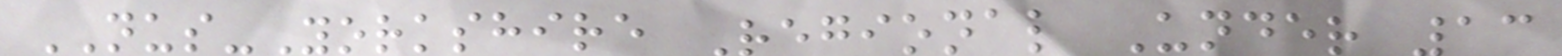NUS-Yorkshire Regional Under 13
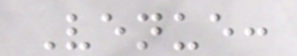Venue:
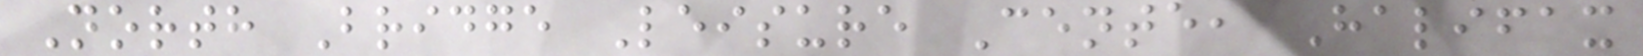North Bridge Leisure Cente, Halifax
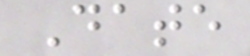Date
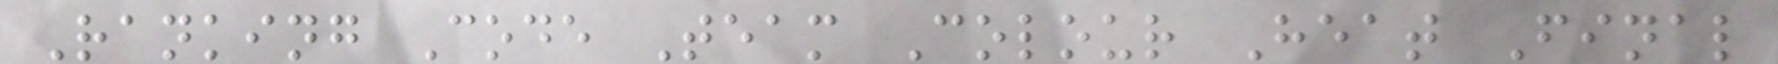Ranking Code Team Colour Heat Final
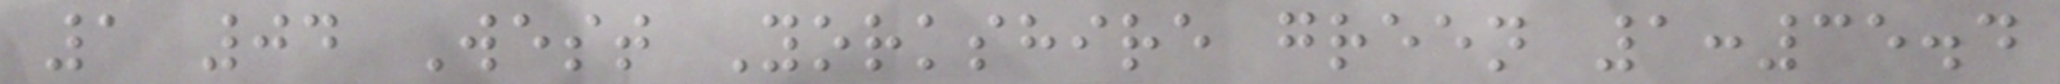1 04 West Yorkshire green 1:35.4
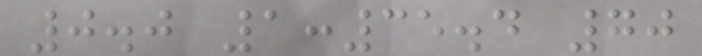0.0 1:35.4 70
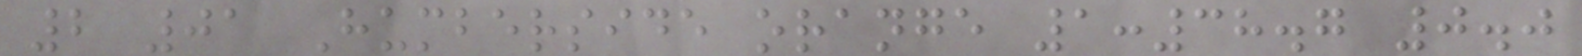2 01 Humberside orange 1:38.7 0.0
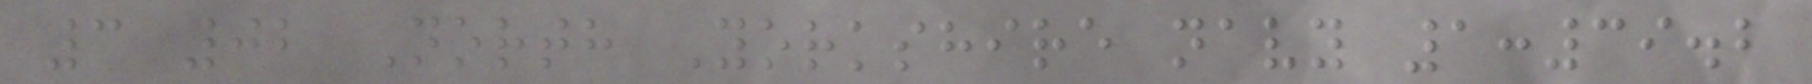3 02 North Yorkshire navy 1:39.2
